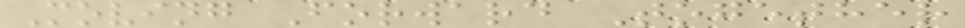Moving Forward Together
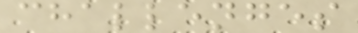challenges
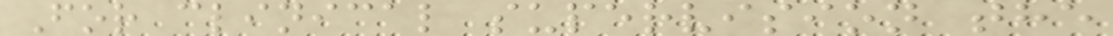For clinical supervision the
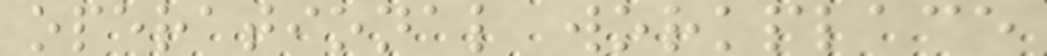operational workplace
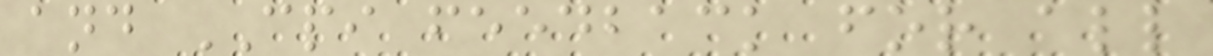and CPI feedback for all
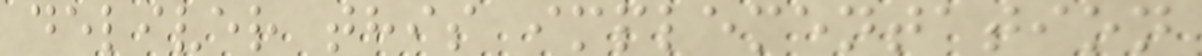deliver this implementation
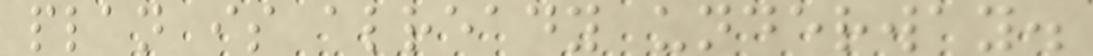plan is already underway.
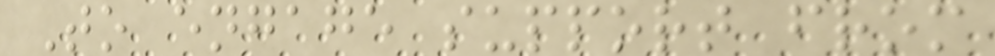To engage support from
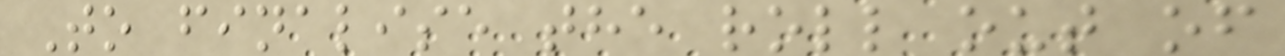To finalise the roll out of
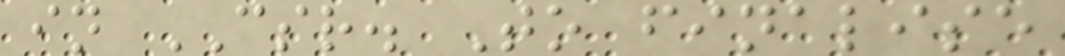in CSR. To finalise
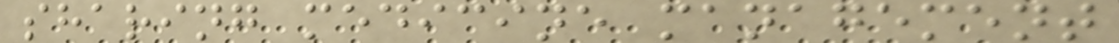sharing medicine management
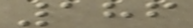186
